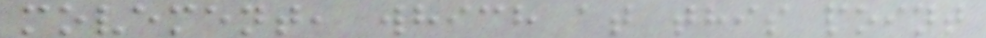movement, which at this point
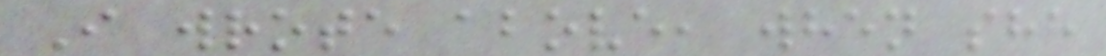I wrote above, when she
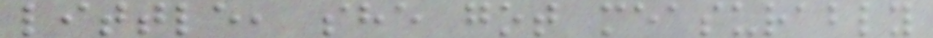little, she got measurably
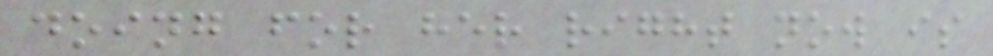doing for her right now is
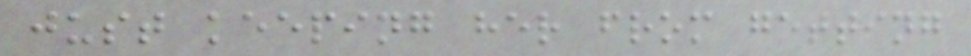just keeping her from getting
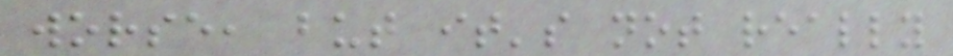worse, but it's not really
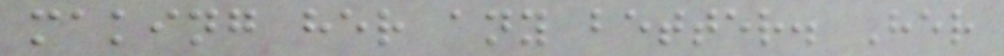making her any better. Her
